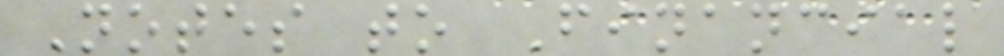Notes to Financial
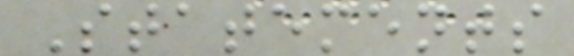Statements
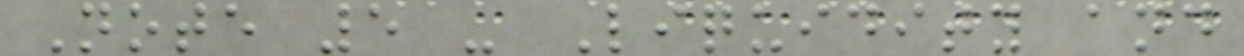Note 5 - Liquidity and
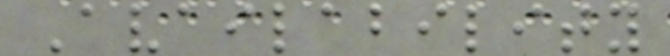Availability
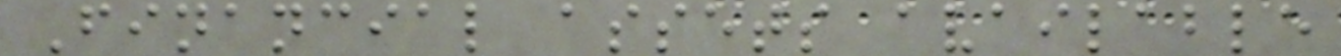Financial assets available
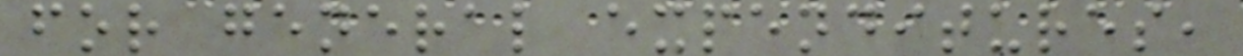for general expenditures,
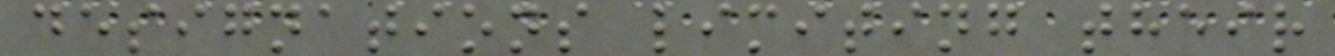designations limiting their
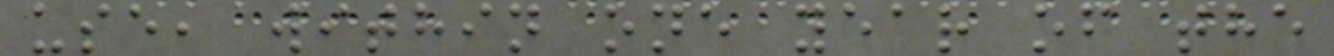use, within one year of the
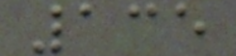135
